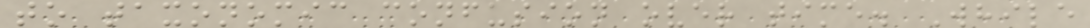to taxonomic confusion over time. While
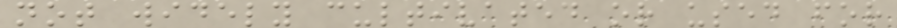not widely cultivated or used for
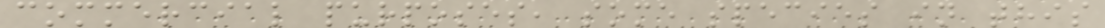commercial purposes, some species in this
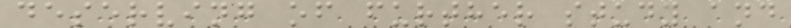deserving of further study and
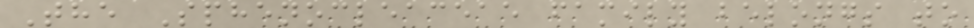The Sphenocleaceae family belongs to
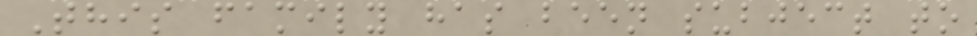This family has been subject to
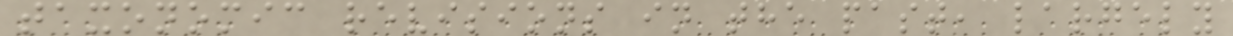taxonomic revisions in the past, largely
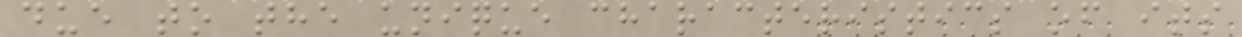due to the unique characteristics of its
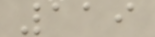119
